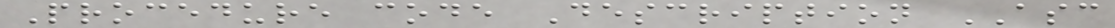Procedure code Description ASC
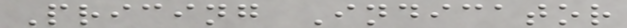Pricing Indicator
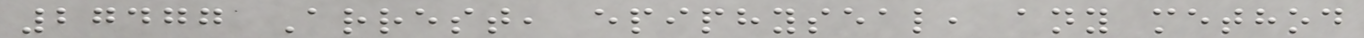27477 Arrest, epiphyseal, any method
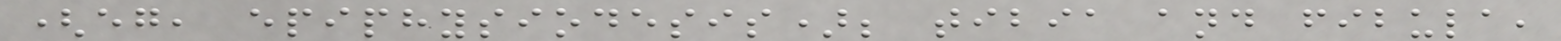(eg, epiphysiodesis); tibia and fibula,
